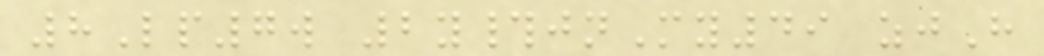8Lp7w 2y#jnMy49 zjH
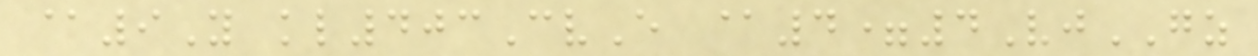@9Y kl403CvE @4=4VjGZ
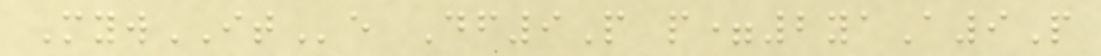MywITe Df9P p=2yaA9P
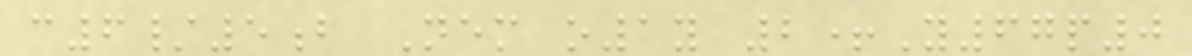c6/5b Nem o1y 2+Y67p0
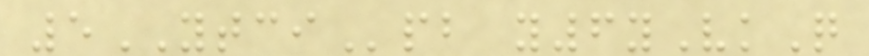5YTCIpb y6yVkQ
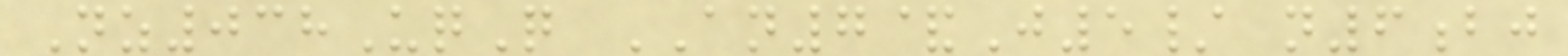Nz038UqQ AN7&J5/ n6bj
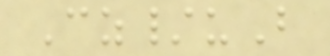Cz/uB
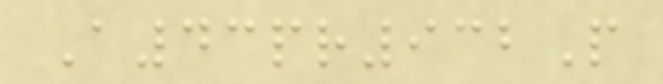A43pr932P
